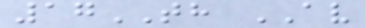17TH AV
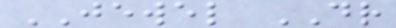JEWEL DR
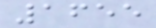1655
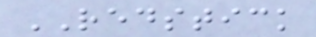REDSTICK
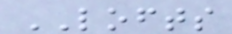LOFTS
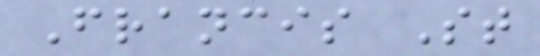Francis St
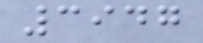3947
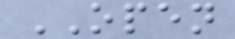OPEN
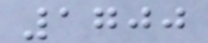1700
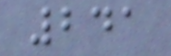241
